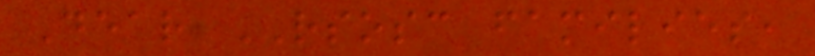Dear RSOSC families,
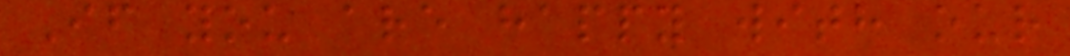If you are happy with our
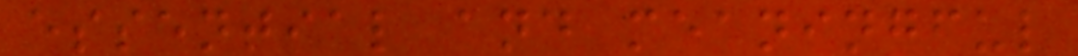essential and meaningful
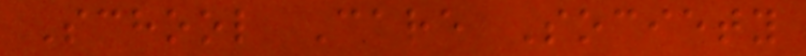School Care Society
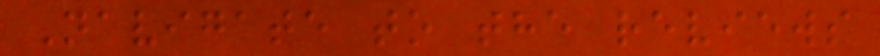Navigate to the reviews
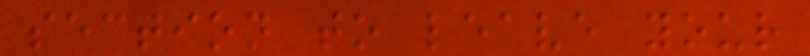section to leave your
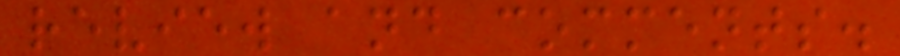review and comments.
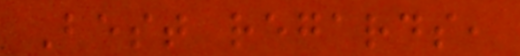Best regards,
